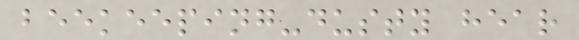beekeeping-dusty hear
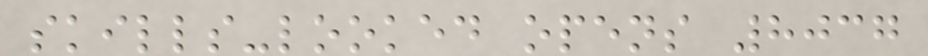skills-looked opens 8037
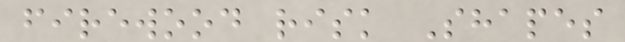firewood risk Shapes
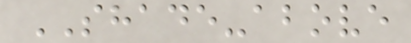SHADE-above
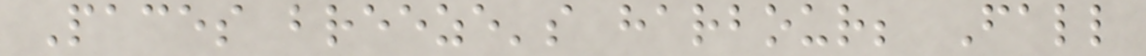Paces breeze's harbour; Fall
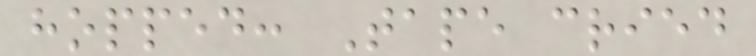hopped: Tape cried
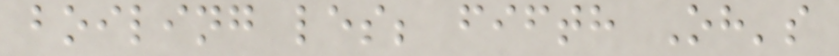boiling les; fifth Oh's
